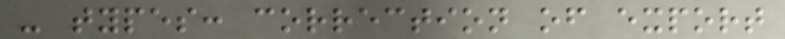- types: correction of export
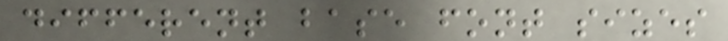different base font sizes
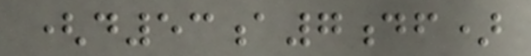(d53a7df)
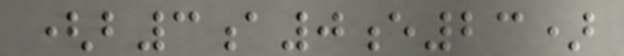(b3a0e23)
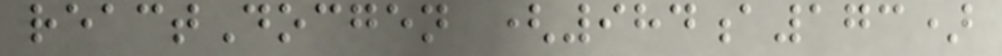reactDocgen (984a173)
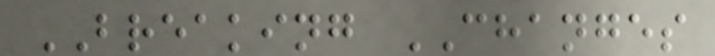BREAKING CHANGES
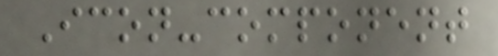Icon-component
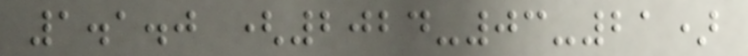1.1.0 (2024-03-21)
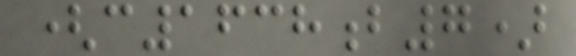(c1638b7)
